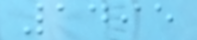1495
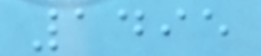1495
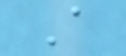A
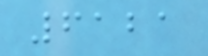6121
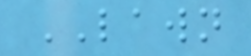LAWN
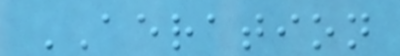AERATION
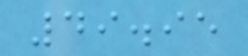49.95
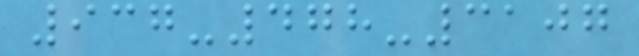937-478-3107
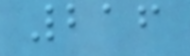216
